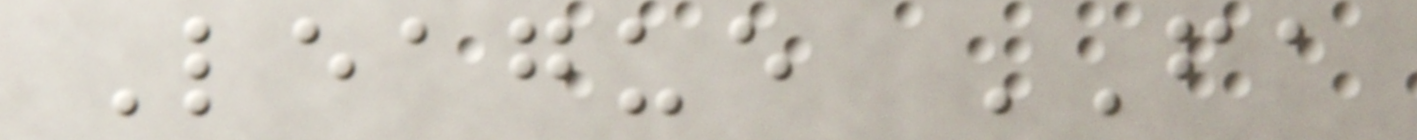League FA
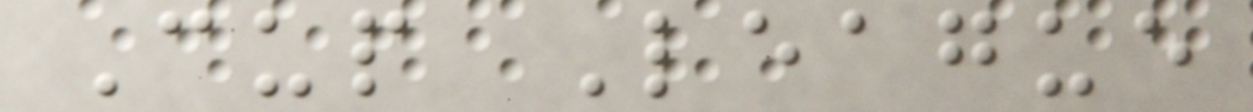Cup League
